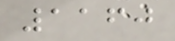1160
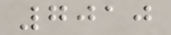7010
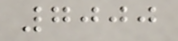7000
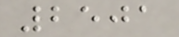2501
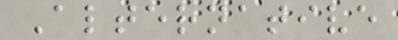Alternative
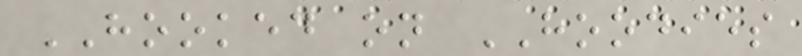HOOKED on HOODIES
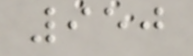950
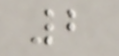2
